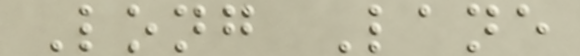Long Lane
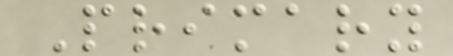Primary
